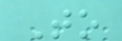To
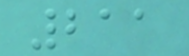211
